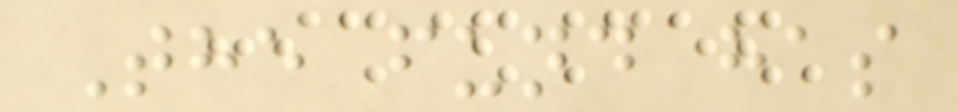The fund has
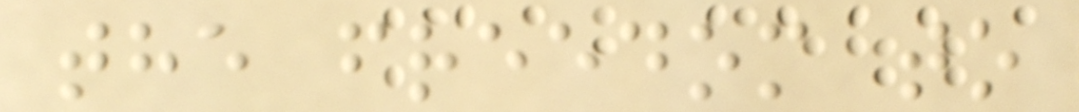the freedom to
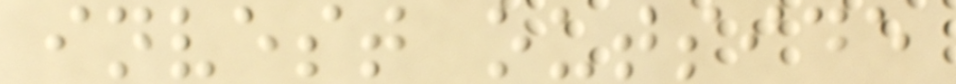invest outside
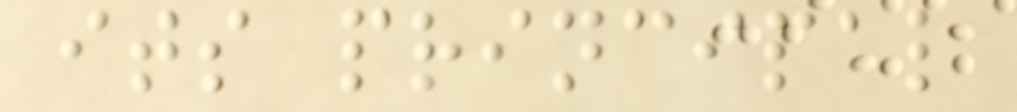its principal
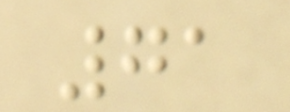71
